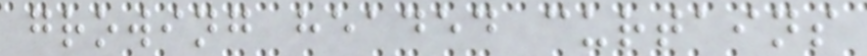growing headed curtains
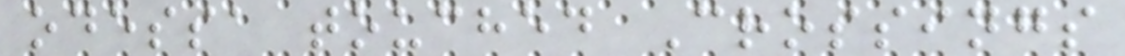odessa touched Crossings
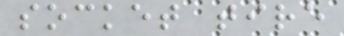socket tire
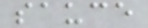sauce
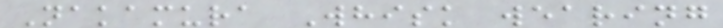Nakamura Whisk wearing
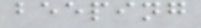beeping
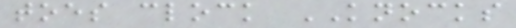toes clock KNOCKS
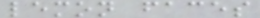lemon faces
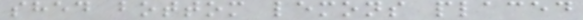shed bottom lemons placed
